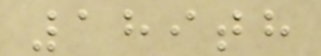189th
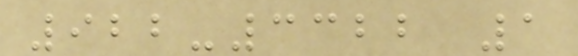922-3322 1
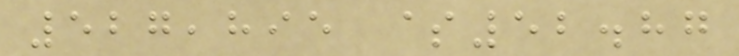527,895 $52.87
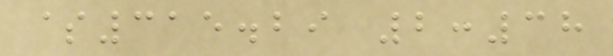$315.29 2:38
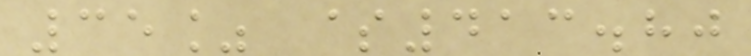35% $413.80
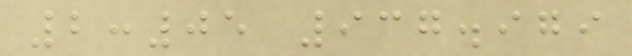2:05 937.979
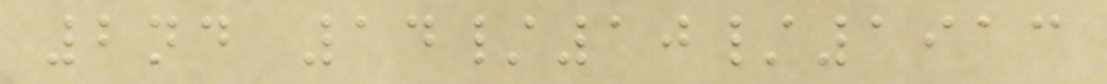2nd 14/10/1913
